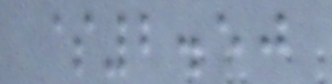$2.50
